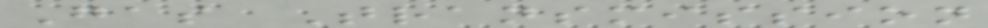Gas Transmission
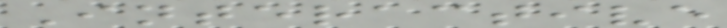Interactive
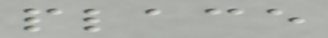place
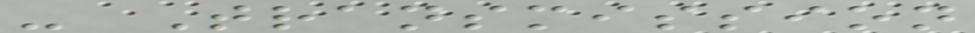- Transmission
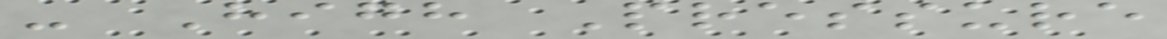- High Pressure
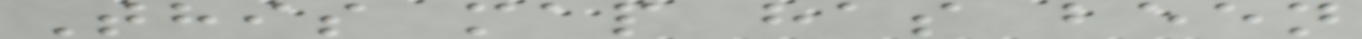This map has been
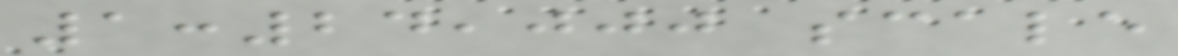1:24,000 scale
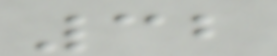32
